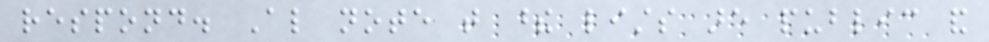respond. Also note that these lists are public and
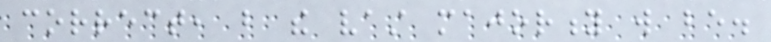correct, but the vast majority will be.
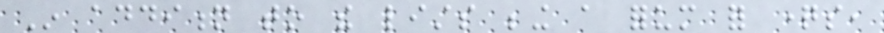In addition to the lists being a forum for questions,
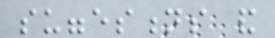suggestions and
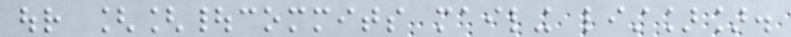our [[|commits mailing list]].
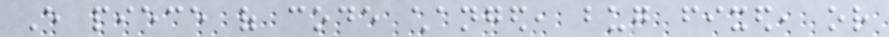Every piece of code changed, bug fixed, or
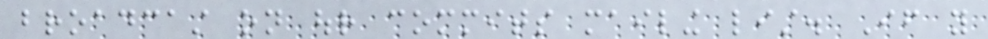broadcast on our commits mailing list. If you
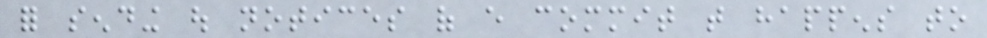for sending out notices of every commit that happens to
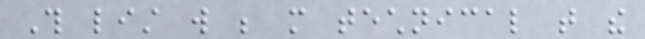This list will be more technical that the
